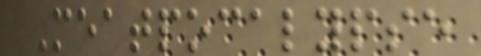Meatpocalypse
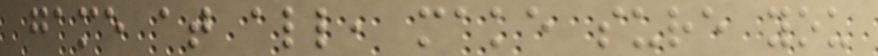game at all, make sure you
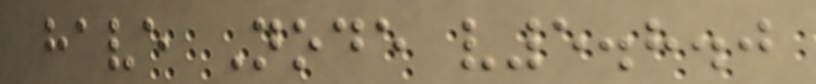have Node v5.8.0
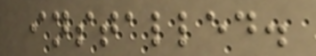installed.
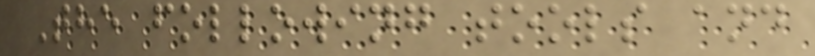The following tools and
